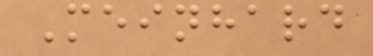Meinhard
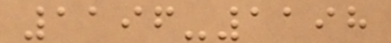1196-1198
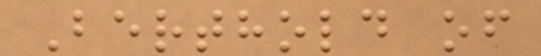Berthold of
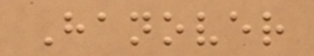Hanover
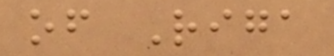of Riga
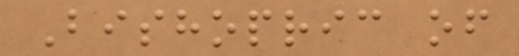Bishopric of
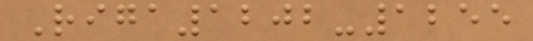Riga1202-1255
